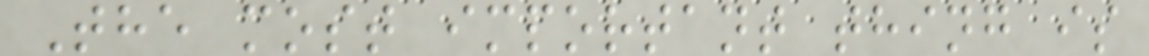The most important thing is
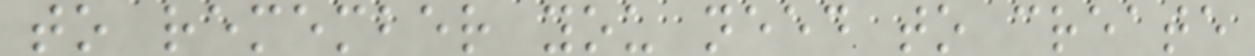to remember you need to create
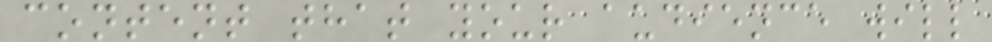content that your audience will
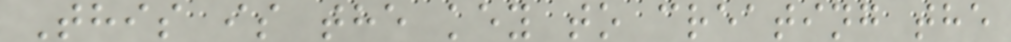This is the key to creating the
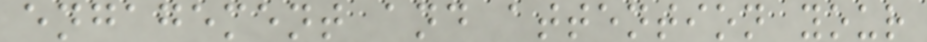engagement and attention your
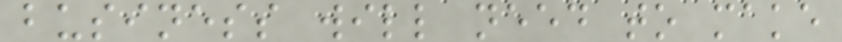business will need to make
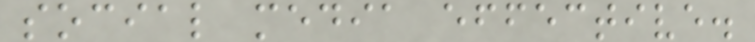social media effective.
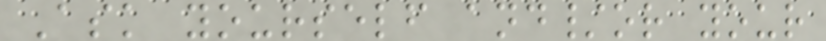Ask yourself and/or your
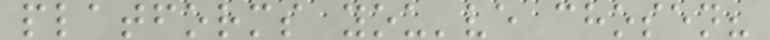platforms you've chosen?
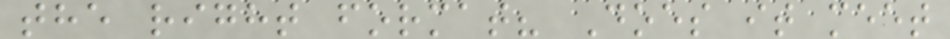the right format? Does it meet
